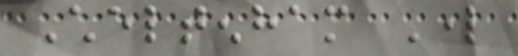Cheltenham Lord
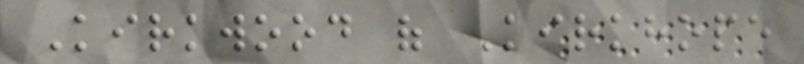Kirkwood of Kirkhope
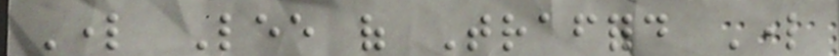Lord Lee of Trafford Lord
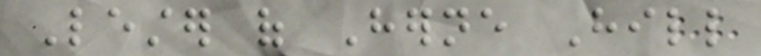Lester of Herne Hill
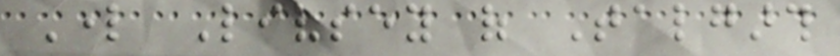Lord Livsey of Talgarth
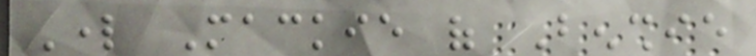Lord Mackie of Benshie
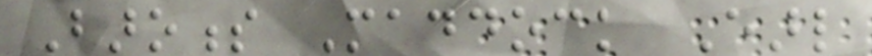Baroness Maddock Earl
